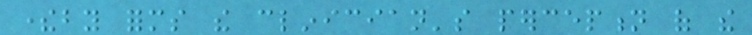thereby forms the clinician's perception of the
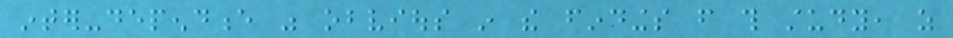inter-dependence was obvious in the findings from this study, as
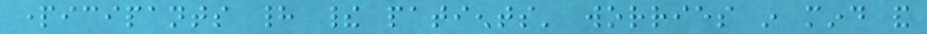participants had their patients' worries in mind and
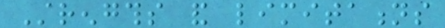Strengths and limitations
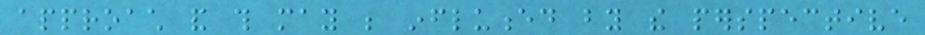approach and this may be influenced by the perspective
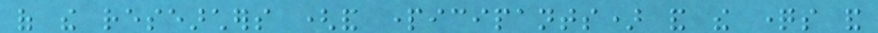of the researchers (and participants) and the questions and
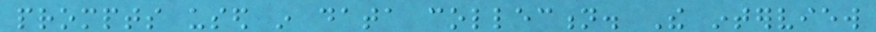prompts used in data collection. The interview
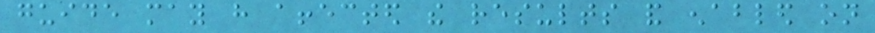guide may have affected the results and enabled on
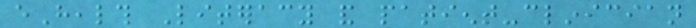eHealth Literacy and patient-clinician
